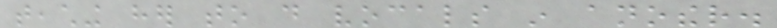teaching her to do vocals in another.
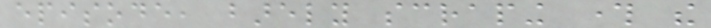episode, barely scraping through the
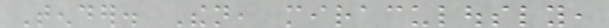Tender. Then, miraculously,
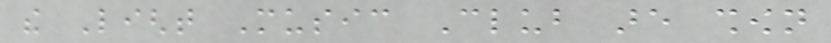the Light Music Club are shown
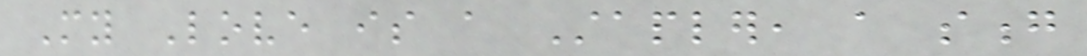My Love is a Stapler, a song
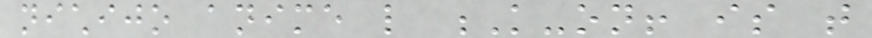nichijo anime like K-on! is that
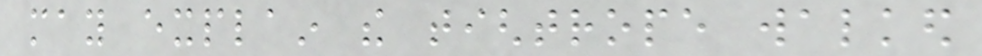may explain the tightrope walked
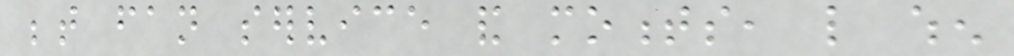between fan service and moments, like when
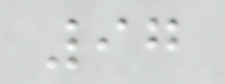97
